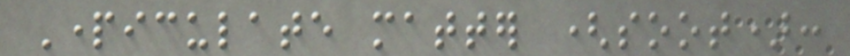Particulate matter (soot):
